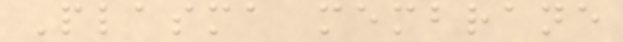Plasma membrane
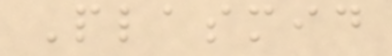Plasmid
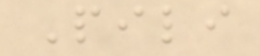Pili
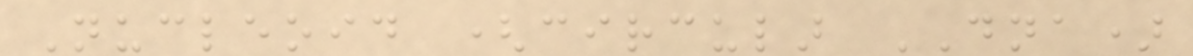Nucleoid (circular DNA)
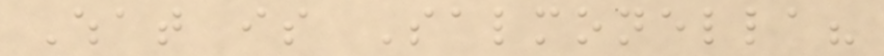What is Salmonella?
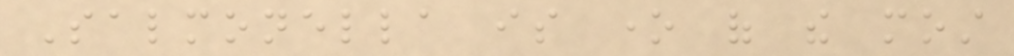Salmonella is one of the most
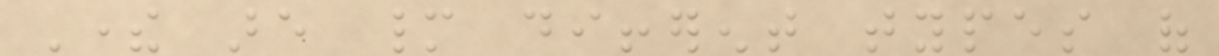There are many different types of
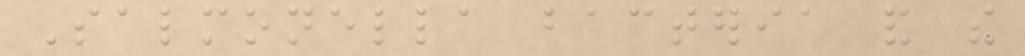Salmonella bacteria and the
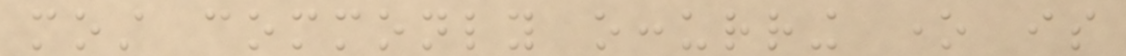most commonly occurring one is
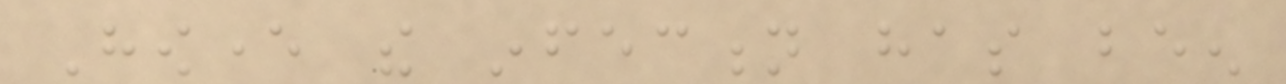However the infection has been
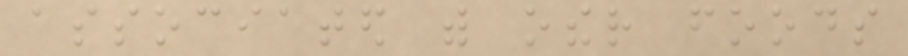associated with other foods
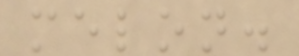melon.
